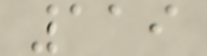119
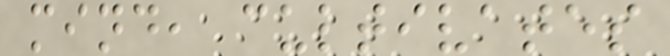mind, cultivates
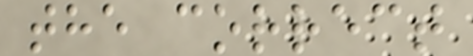the correct
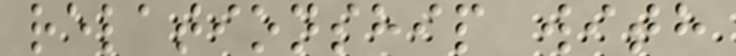relationship with
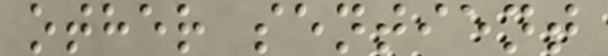other sentient
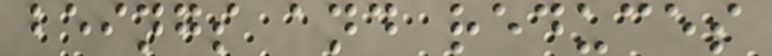beings and reduces
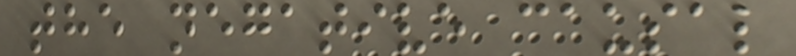the negative causal
